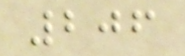206
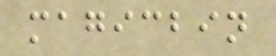magicbin
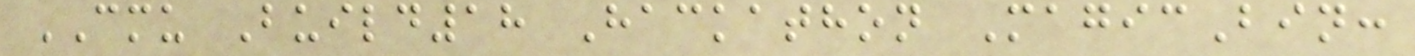CMU Build18 Hackathon MagicBin:
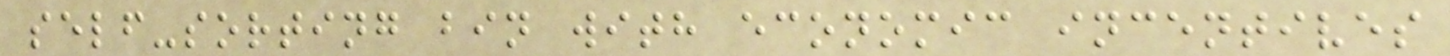self-sorting bin with economic incentives
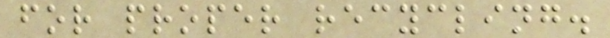for proper recycling.
